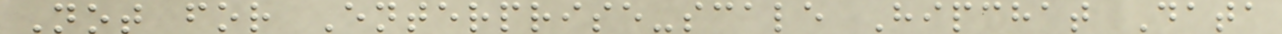Not for Enterprise-scale Hipchat Data
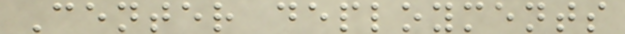Center deployments
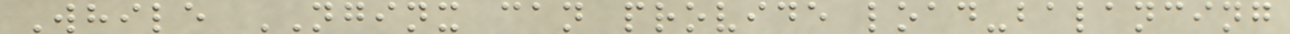While NGINX can provide load-balancing
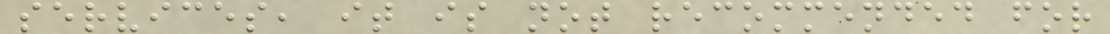services, it is not recommended for
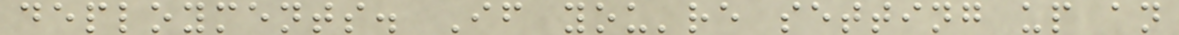deployments. If you're setting up an
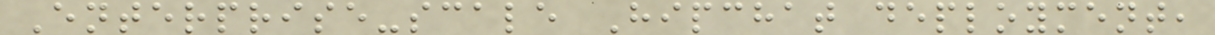Enterprise-scale Hipchat deployment,
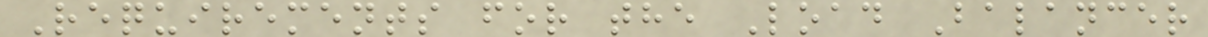Requirements for the Load Balancer
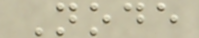Node
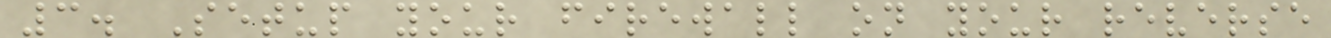3. Setup your firewall on your reverse
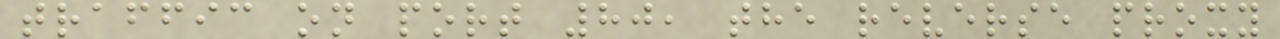traffic on port 80, the reverse proxy
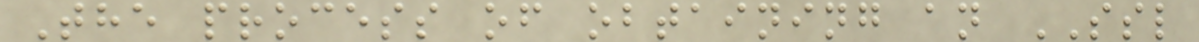The process of obtaining an SSL
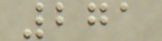271
